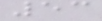53
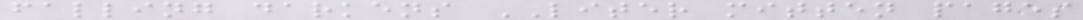falling darkens LITER mitten pages
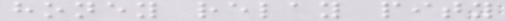honey relay pity
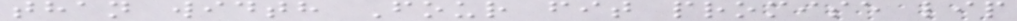than width Four fit promise lip
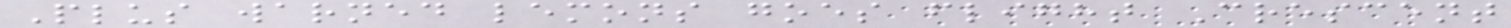Plus warned lemons goes flight Crescent
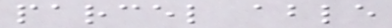parcel able
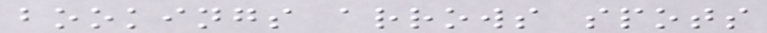bookings arrows spots
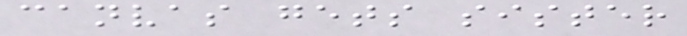canvas gets sister
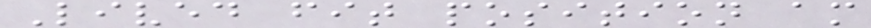Lived fit position am
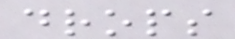drops
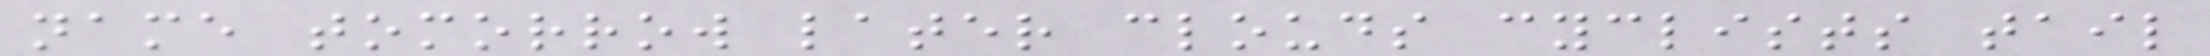name tomorrow later clouds cyclists tail
